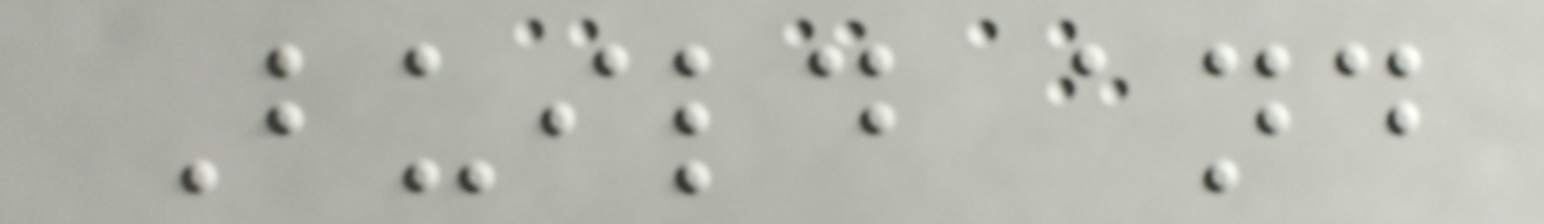Build and
